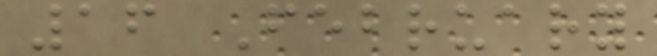16 February
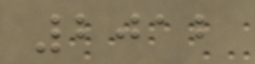2012
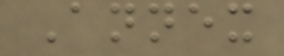Annex
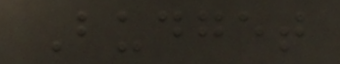Budget
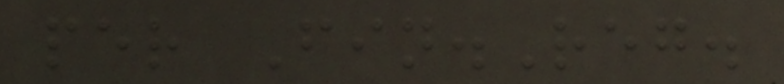per Fin.Reg.
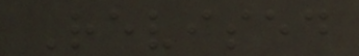Revised
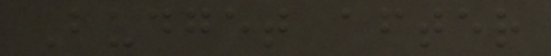Budget after
